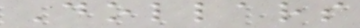Dollars
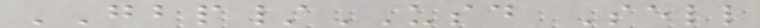GBP/USD Sell
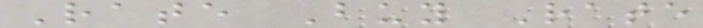Rate Buy Rate
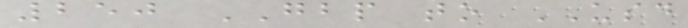250 GBP to USD
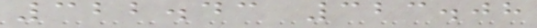322.43 323.08
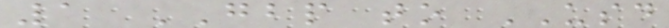1 GBP to USD
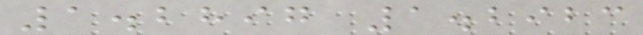1.2897 1.2923
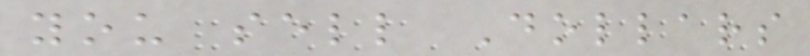you sell Dollars
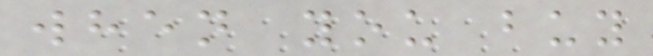when you buy
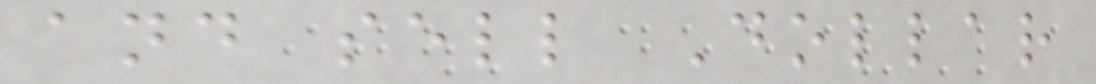and sell Dollar
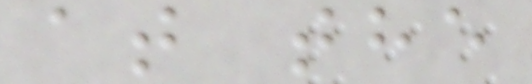at the
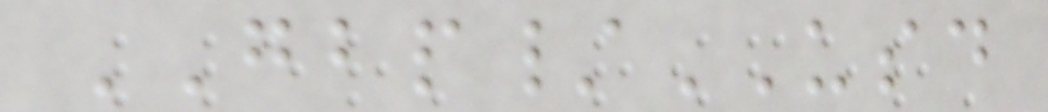GBP/USD
